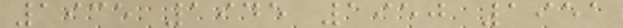1935 1945 1950 1951
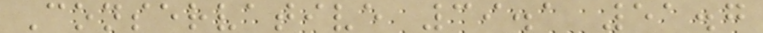Conservative 39.1 51.7
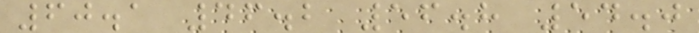60.1 46.2 56.8 54.0
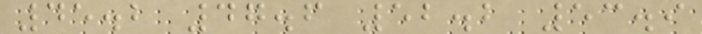45.2 47.6 52.2 53.9
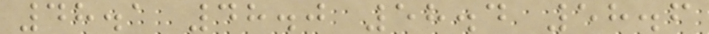48.1 48.0 58.4 58.6
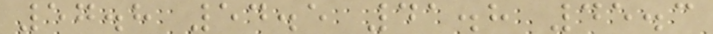57.8 54.5 41.8 45.3
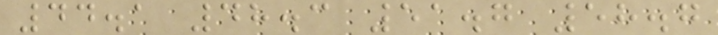44.1 48.3 51.7 58.7
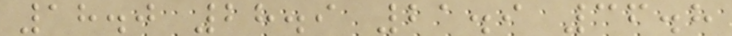18.0 28.9 21.9 36.8
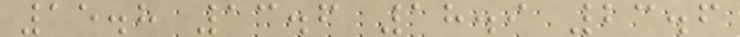15.8 13.6 18.9 23.6
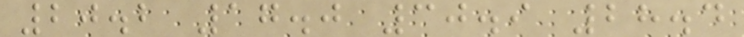20.2 17.0 30.9 28.4
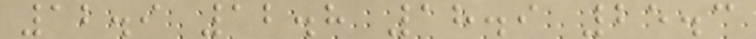12.9 12.8 18.9 25.3
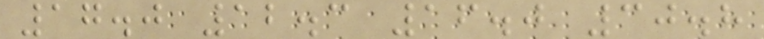17.0 12.3 16.0 30.8
